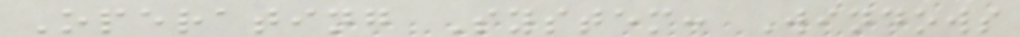Operating System: Windows
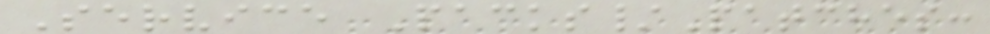Service Packs/Patches:
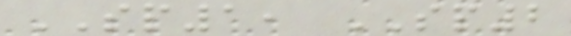SP1, SP2
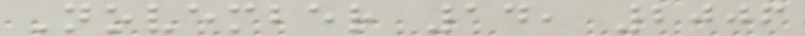November 14, 2006
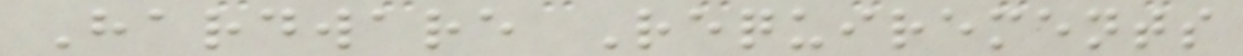Hardware Requirements
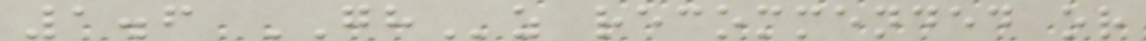1.6 GHz recommended or
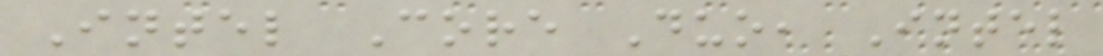Intel Core Duo, Intel
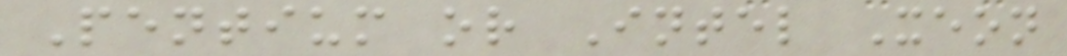Pentium or Intel Xeon
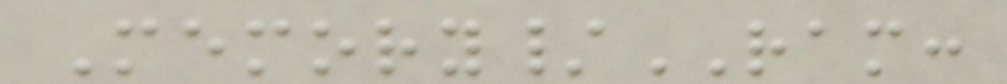Memory/RAM:
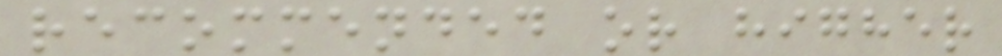recommended or higher
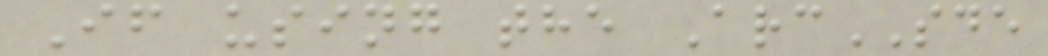If using the ArcSDE
